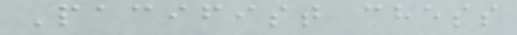Pacifist chess
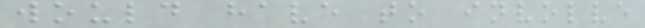would have to involve
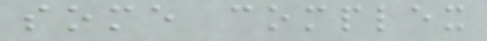some complex
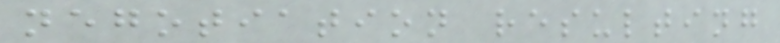negotiation resulting
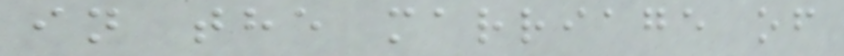in the marriage of
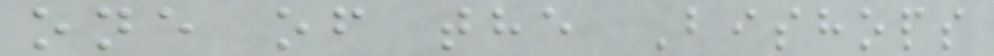one of the Bishops
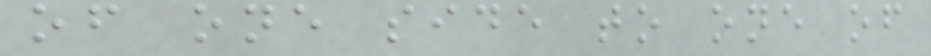of one side to one of
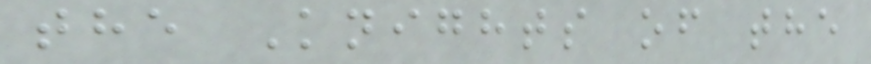the Knights of the
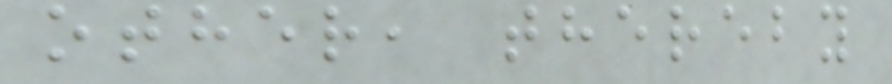other, thereby
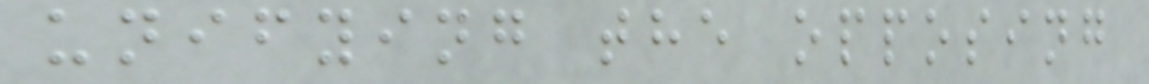unifying the opposing
